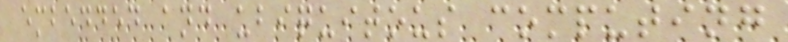embedded and ubiquitous computing
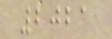2021
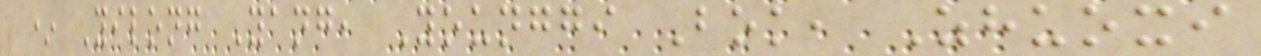* Yilong Yang, Younggi Bok, Zhuoxi
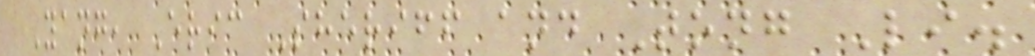Yang, Eric Sheriff and Tong Li.
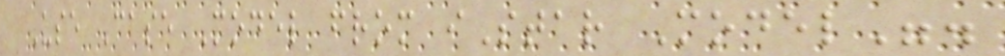Use Case Model from iStar Model".
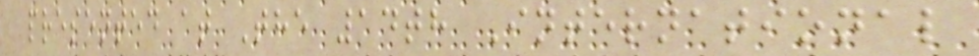presented at The 14th International
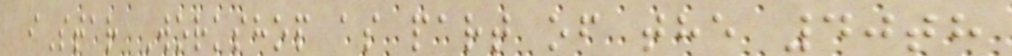iStar Workshop as part of the 40th
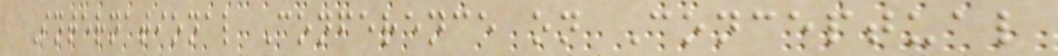International Conference on Conceptual
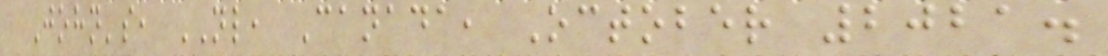John's, NL, Canada, October 2021.
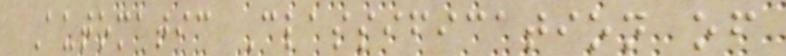Automatic Classification of
